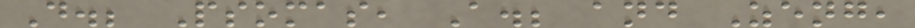D.; Psomas, A.; and Zeng,
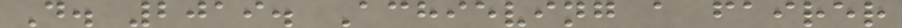D. 2019. Achieving a fairer
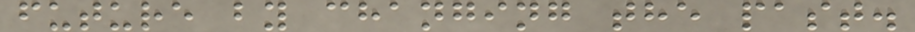future by changing the past.
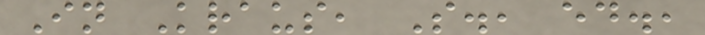In Kraus, S., ed.,
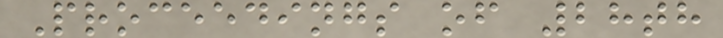Proceedings of 28th
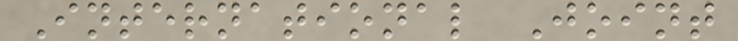International Joint
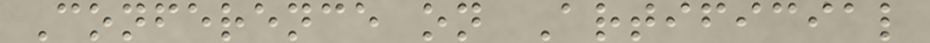Conference on Artificial
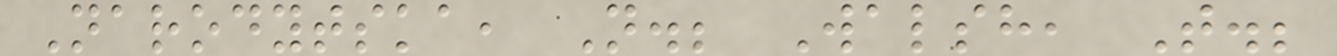Narodytska, N.; Walsh, T.;
